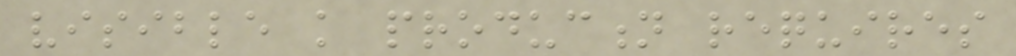visible knowledge production requires
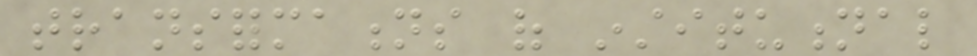transformations of institutional
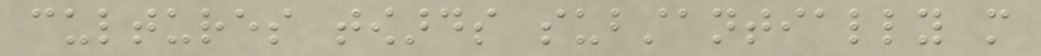cultures towards substantially more
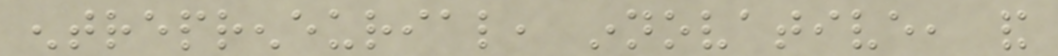entrepreneurial, innovative, and
